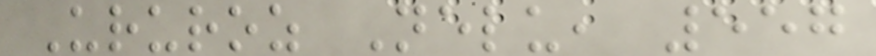Ururoz Nelu, 557
